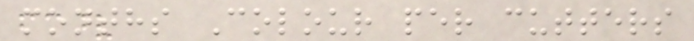months Colour per cutters
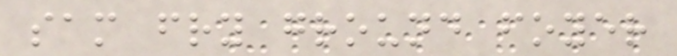sam fry ground foyer
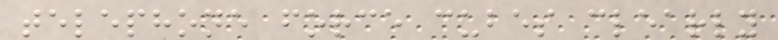telephone force cubes clearly
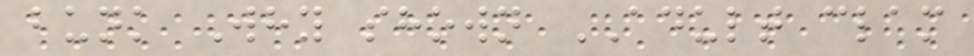bunk Why shown ADULT clam
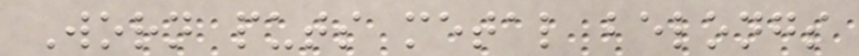Worn puts metal belongs
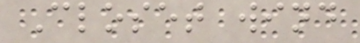Closet wind
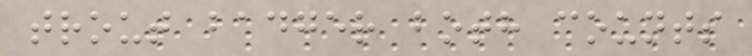trout badger both counts
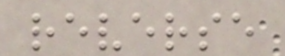reverse
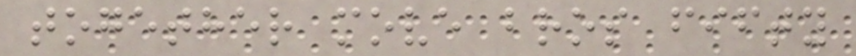together move bros fifty
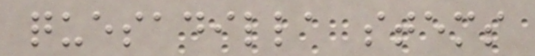quesadilla stems
